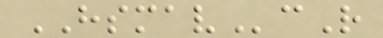HSMAVcR
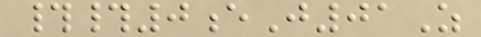##0eJ01Z
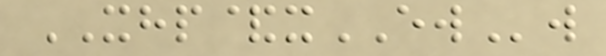XHP&xEWw
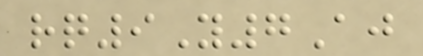rq9Y7Aj
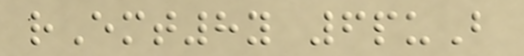rEmt8y 6puB
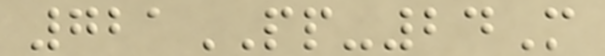721PP-24M
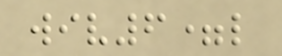wiv6=l
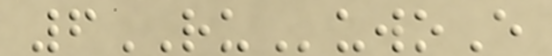6RUuwoE
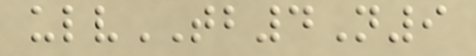ulvTB4N9
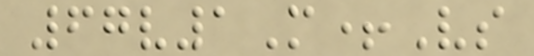67v1M+Vs
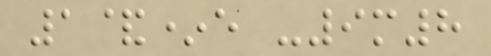1&*e -9m8
